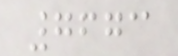7673
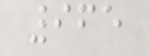965
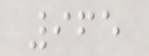965
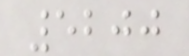5200
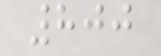800
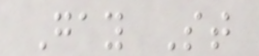Gay St
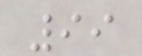99
